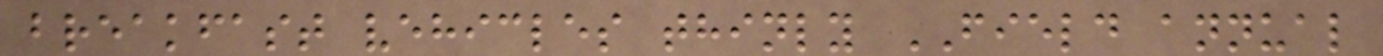breakfast vehicles thinly FIELD annual
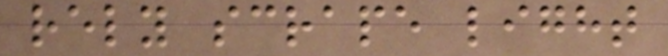rely scrape light
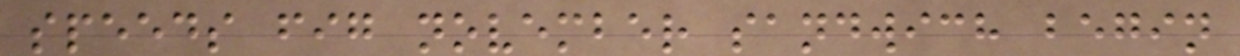speeds fig november sandwich begin
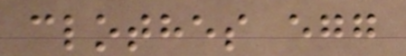clothes egg
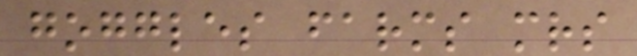goggles farms mrs
